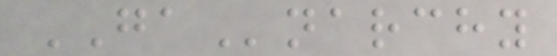GAnarchy
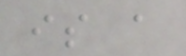is a
